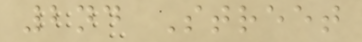2nd Street
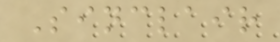Sinclair
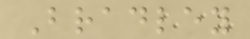Bradley
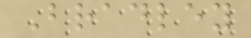Bradley
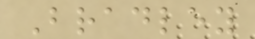Bradley
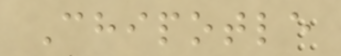Chipotle
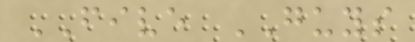FIVE GUYS
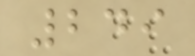249
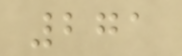271
